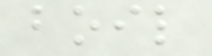boil
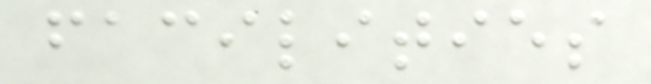facilities
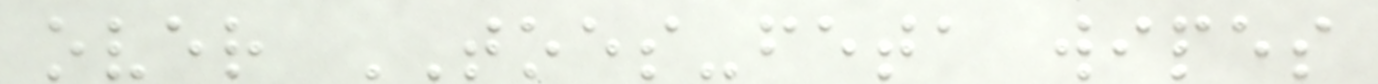over TOES-feta wipes
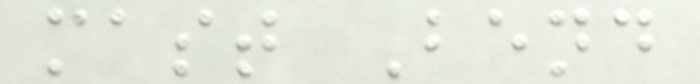mast Bend
